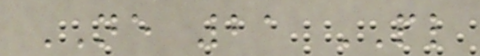NE 21 PL
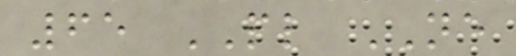65 PL NE
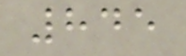845
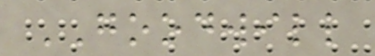GOODWILL
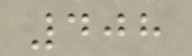408
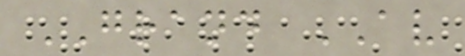GRAND AV
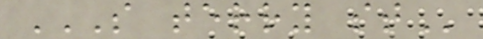S TERRY ST
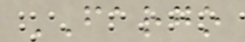FARGO
